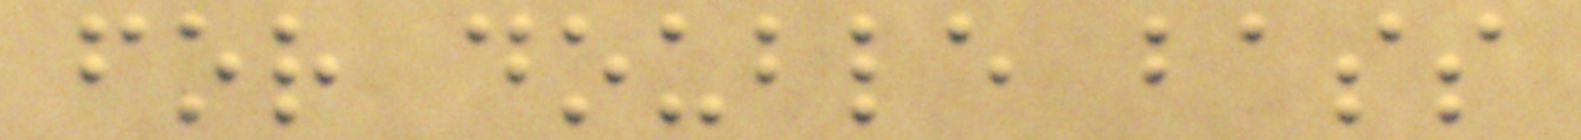for double bass
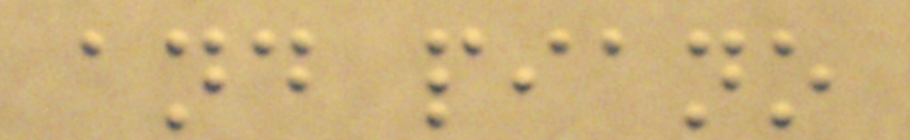and piano
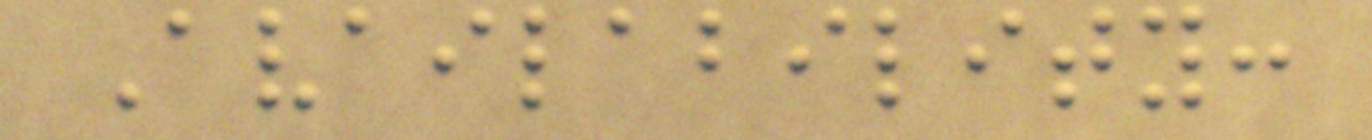Availability:
